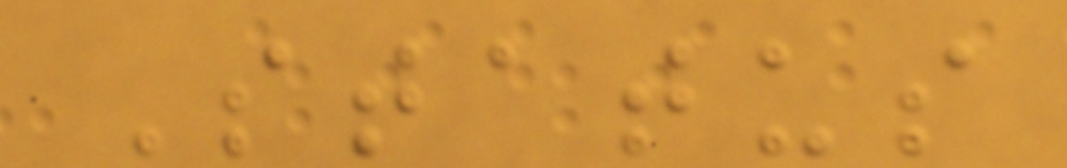Status
